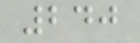240
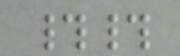##
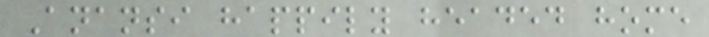Anansi happily headed home
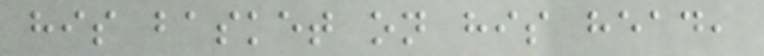his basket on his head,
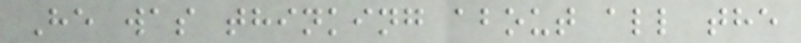He was thinking about all the
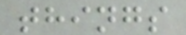things
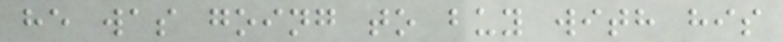he was going to buy with his
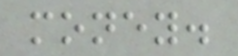money.
